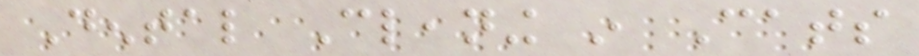Dental Cleaning in Cats
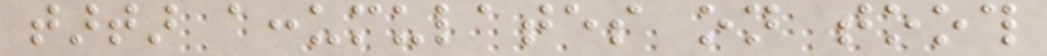tartar accumulates on tooth
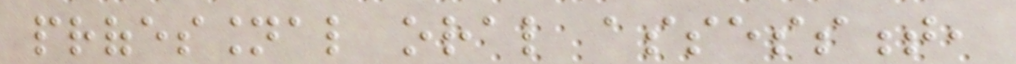professional oral assessment,
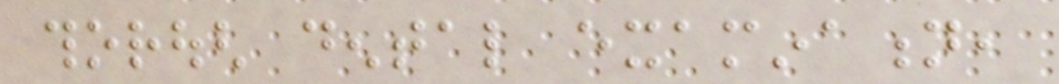thorough dental examination,
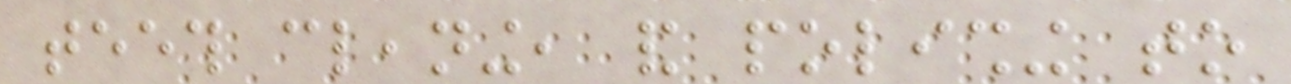teeth cleaning, and polishing to
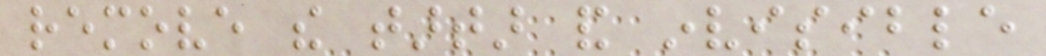remove the tartar and invisible
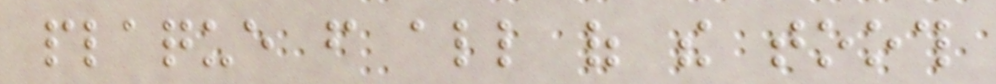plaque from all of the tooth
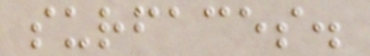surfaces.
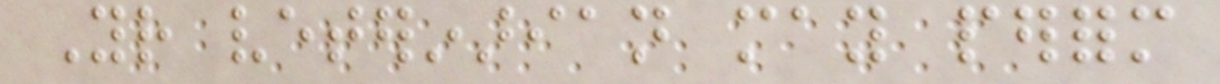Your veterinarian may perform
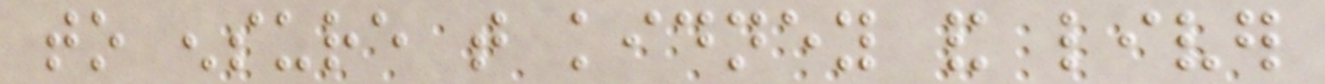to ensure that kidney and liver
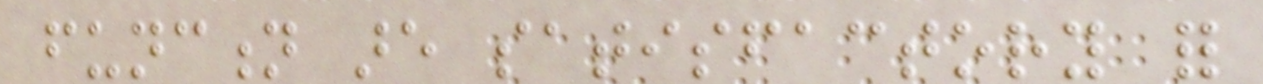function are satisfactory for
